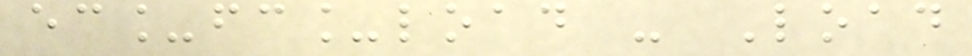ec_fc_load - Load
